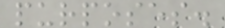purposes.
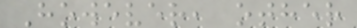However, other
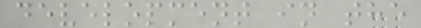development in the
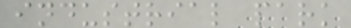industrial park
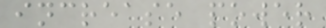increase power
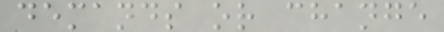demands or change
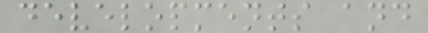developments and
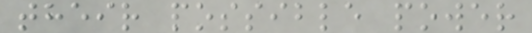their possible power
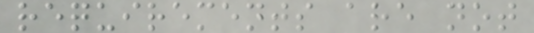requirements are not
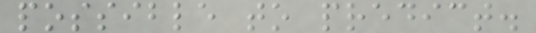possible to predict.
